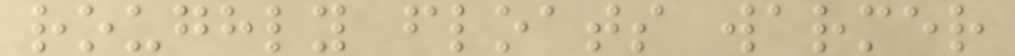roughly floats warmer
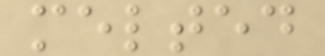melted
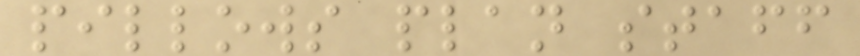pillows plan staff
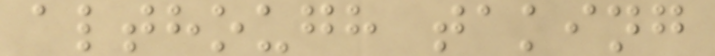although taking
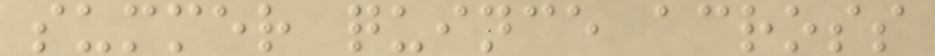summer quince across
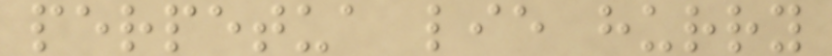perpetua lie hurry
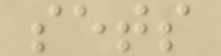sets
